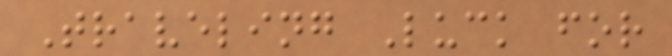Traveling Luck for
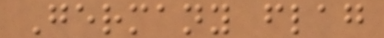Germany flag
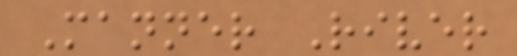Manner River
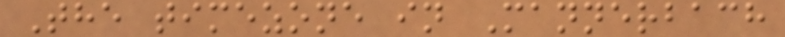The timezone in Mannerbach
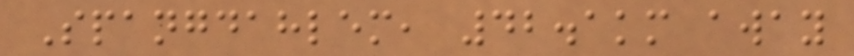Spangdahlem, 42.1km away
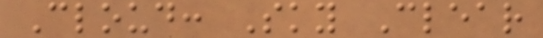Cloud: Sky Clear
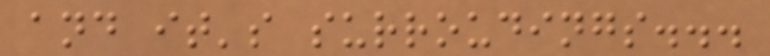and it's surroudings...
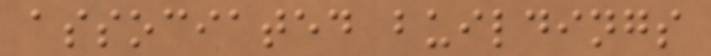associated buildings
